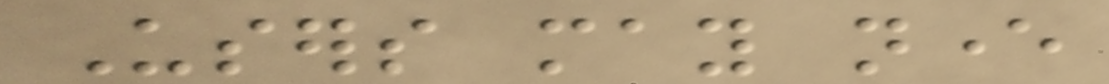Users may never
